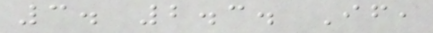3. 2.3. If,
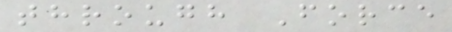through Force
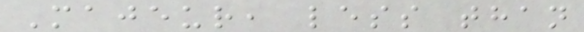Majeur, less than
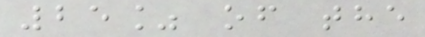25% of the
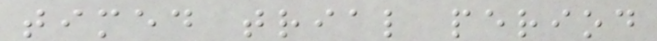timed trial period
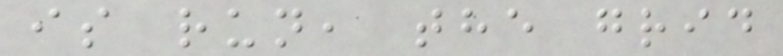is run, the grid
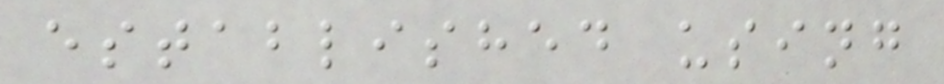established using
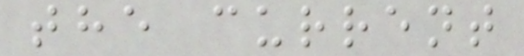the current
